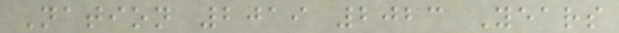Nation 2019 2023 Years
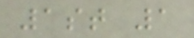1st 1
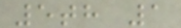5th 1
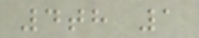4th 1
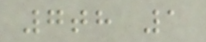7th 1
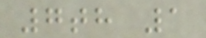7th 1
